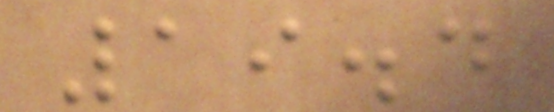19.4
